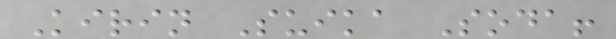Kirin Suika Soda!
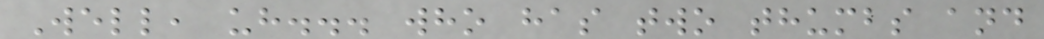Well, uh... who has two thumbs and
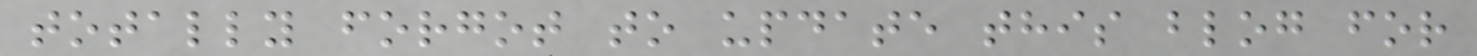totally forgot to update this blog for
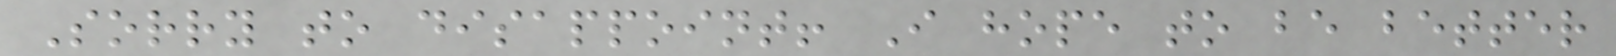Sorry to disappoint! I hope to be better
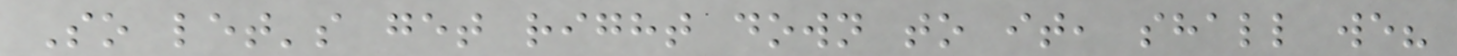So let's get right down to it, shall we?
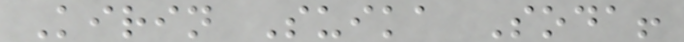Kirin Suika Soda!
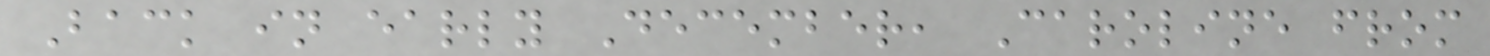Back in early December, Caroline from
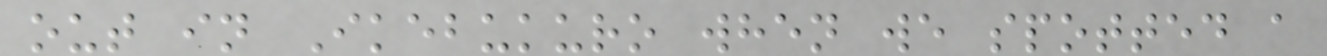out in Ikebukuro when we spotted a
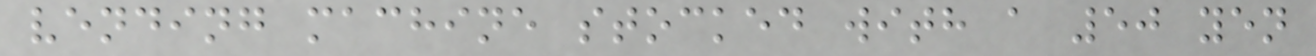vending machine stocked with a 50 yen
